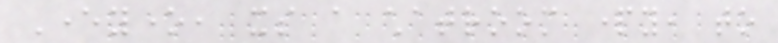Everyone, its a chatroom party, to
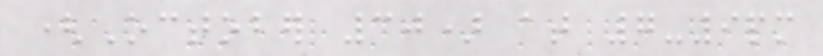(October 30) at 7-9pm
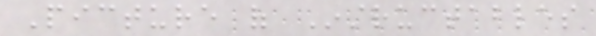Picture of Instructables
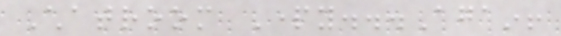Chatroom Party...Again!
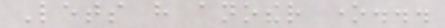Lets have another one...
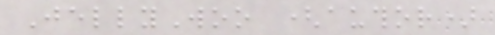JellyWoo (author)
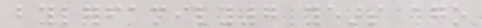bylerfamily7 years ago
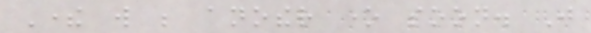There will be another one soon. Just
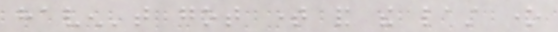haven't got time and the last one
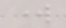work
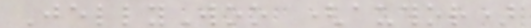JellyWoo (author)
